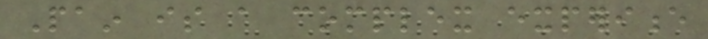Pain is a complex experience
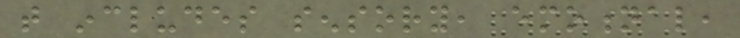that includes sensory, emotional,
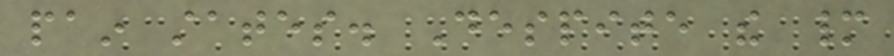pain states. Despite the many
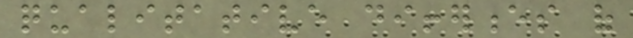qualitative differences of
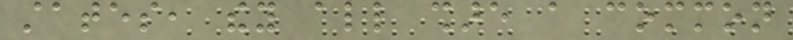states, they all share a common
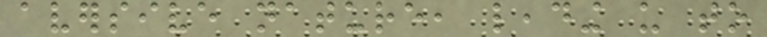aversive nature, leading us to
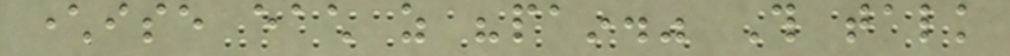characterise each as "pain." This talk
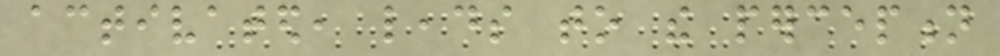activated, leads to the perception
